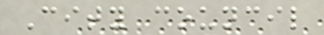City council
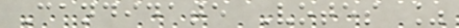Candidate Votes %
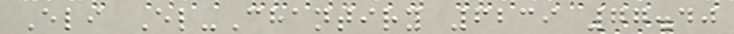Eli El-Chantiry 6239 77.40
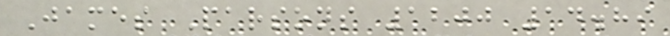James Parsons 1200 14.89
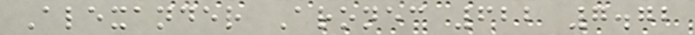Alexander Aronec 622 7.72
